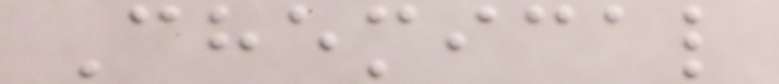Chemical
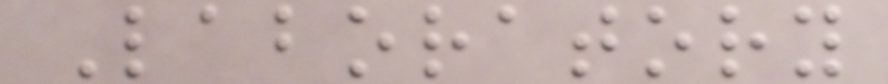Laboratory
